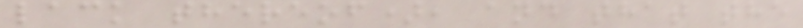lack thereof), and that the
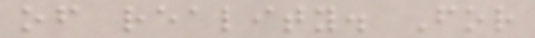of reality. For
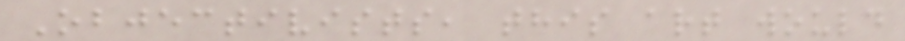Objectivists, this art would
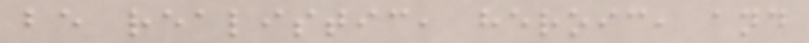be realistic, heroic, and
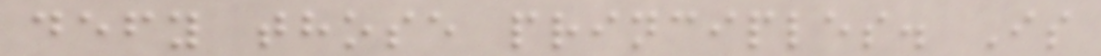defy those principles. Is
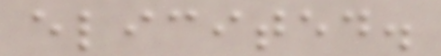elicited.
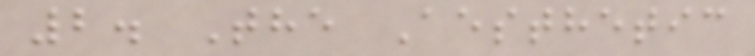2. The Aesthetic
